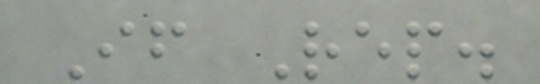If Rep.
